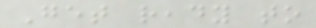Get ready to
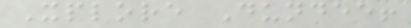Xplore Dundee!
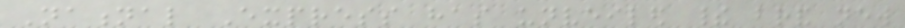National Express has unveiled their brand new
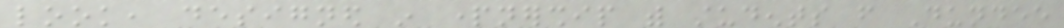look, designed in partnership with students from Dundee
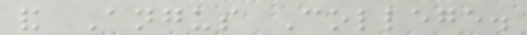and Angus College.
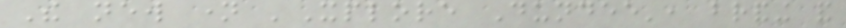The new name 'Xplore Dundee', branding and
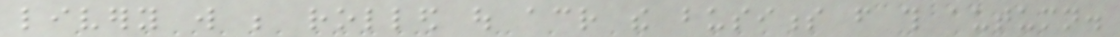livery will be rolled out across the business from this autumn.
